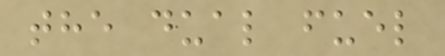the dual fuel
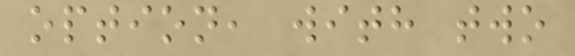option, with two
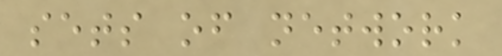sets of network
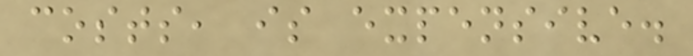costs, is expensive.
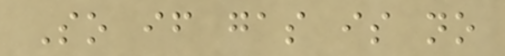So if gas is no
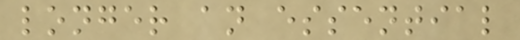longer an essential
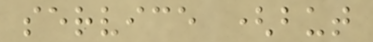service (but
